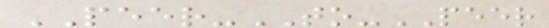PEER-TO-PEER
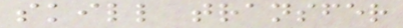skill transfer
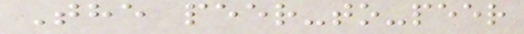The peer-to-peer
